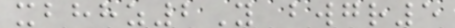xbhhz2Y bwgr5
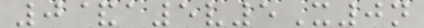0&a5v5X0n
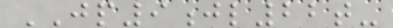JP9jl22t-
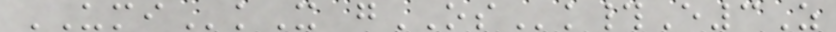UMIkX gOSk#E3Z
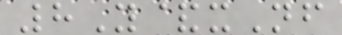8Y&xNf
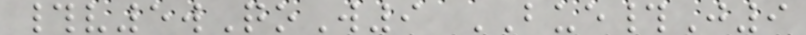#v5wQoW9 BUE#J9
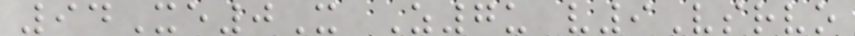94Xe0X Z7u v9Vsrvo
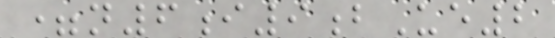=n6i9bUe2
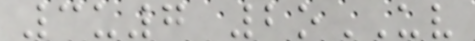3u7 2oUV
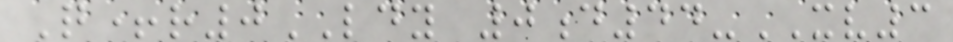Q+r0LDY 0d44-XV3
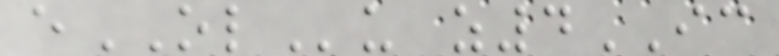eOLu z4IC
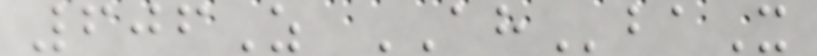606Z AHbaX
